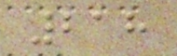218
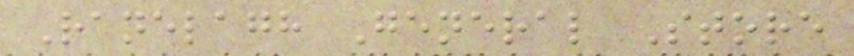Ranelagh General Store
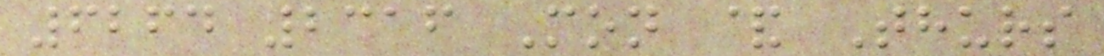6264 2316 Mon & Thurs
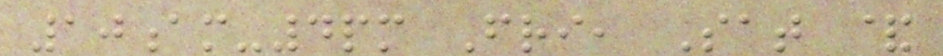10am-4pm Fri, Sat &
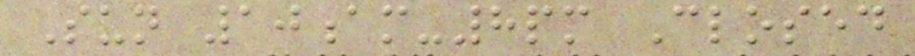Sun 10am-8pm Closed
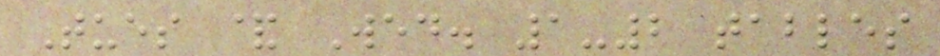Tues & Wed. 1-2 tables
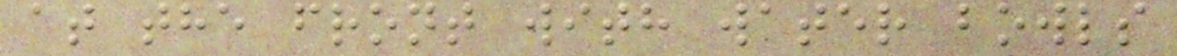at the front with water bowls
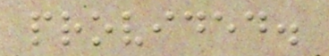provided.
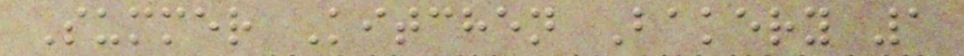Summer Kitchen Bakery 1
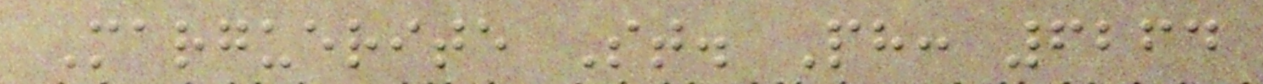Marguerite St. Ph: 6264
